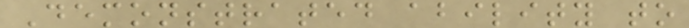Demonstrated ability to
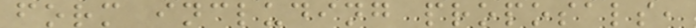form including proposals,
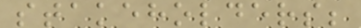stakeholders;
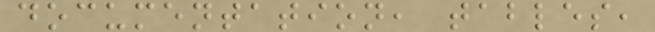documentation, tables,
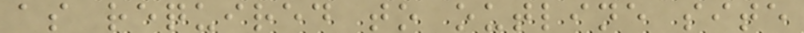as required to outline site
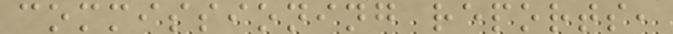commissioning reports,
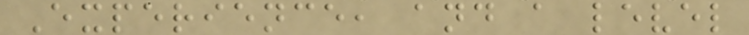Experience, and a level
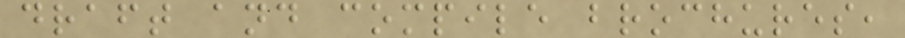draft and compile brochures,
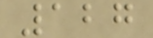127
